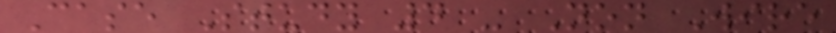Case Study 4 - Non Wire
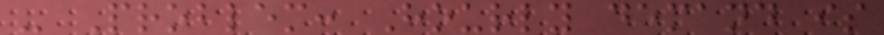- Problem: Hourly demand is
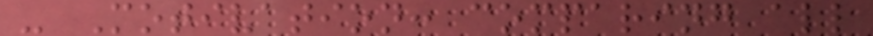- Motivation: comparing all
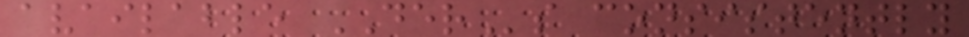available DERs consistently
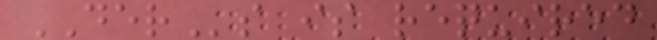DERs is required
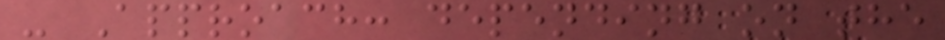- Approach: depending on the
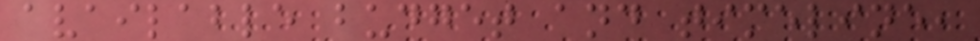available budget and timeline,
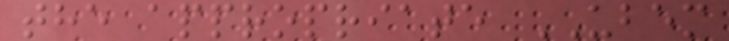the appropriate UBEM
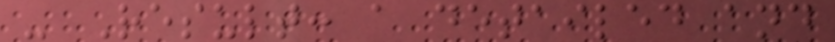- Result: a detailed and
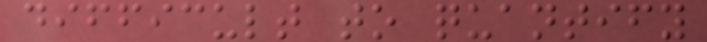difficult to quantify
